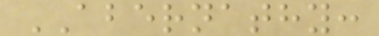ABERNATHY:
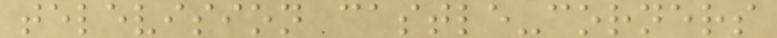television castle-corners
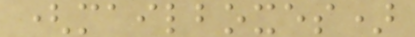(mailboxes)
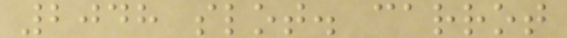2048 slot. carrot
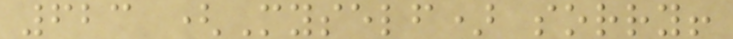623 (Myself) sorry!
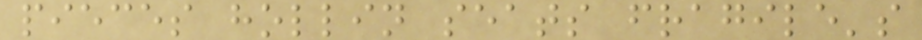pieces hollin seats fragile's
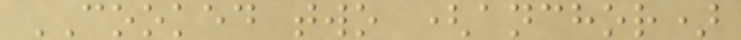COOKED two (anchor)
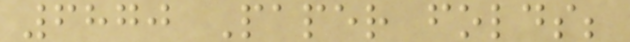6870 Paper folds;
